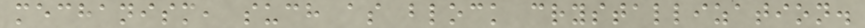mechanism, such as block crystallization.
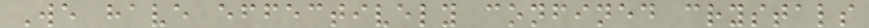We have effectively confined crystals
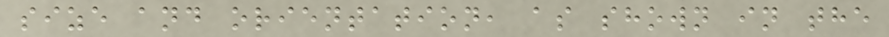size and orientation, as shown in the
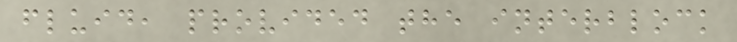fluid, provided the interblock
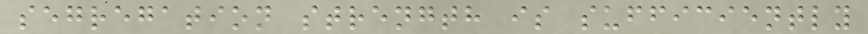segregation strength is sufficiently
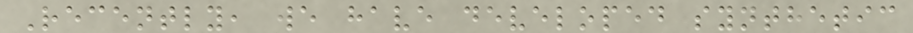Recently, we have developed synthetic
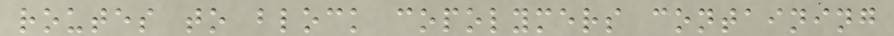routes to block copolymers containing
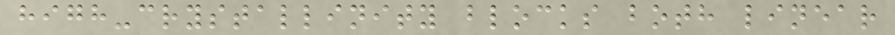high-crystallinity blocks both linear
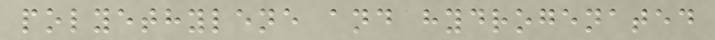polyethylene and hydrogenated
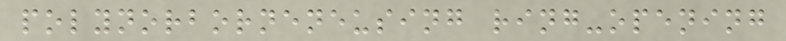polynorborneneusing ring-opening
